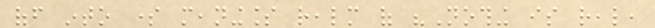off into some meaningless realm of "Nothing is real,
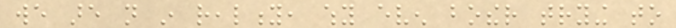we are not in reality, why even bother trying to
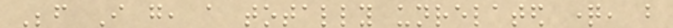Before I go, a totally unrelated question, but
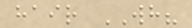hair WH?
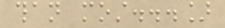than most...]
